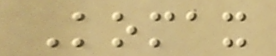Komax
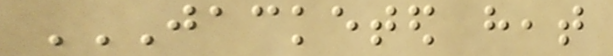JACKETED HEAT
